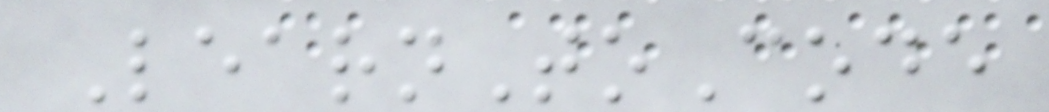LearnToCode
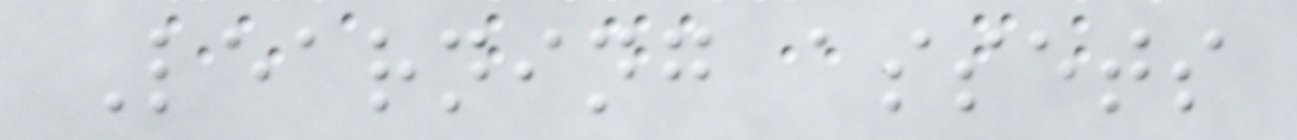Learning assets
